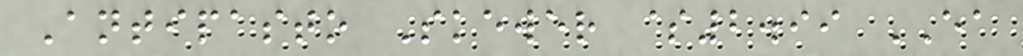Antipasto Skewer $2.99 EA
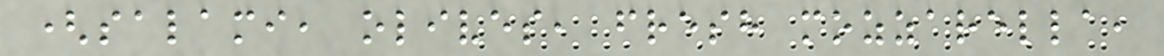(salami, olives, fresh mozzarella,
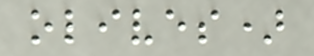olives)
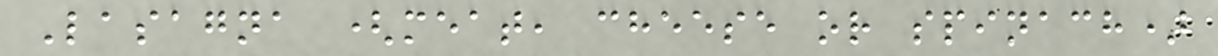Lasagna (meat, cheese or spinach)
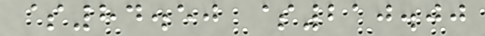$84.50 $210.00
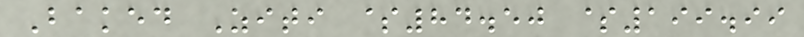Baked Ziti $84.50 $199.99
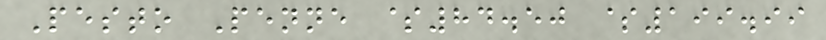Pesto Penne $84.50 $199.99
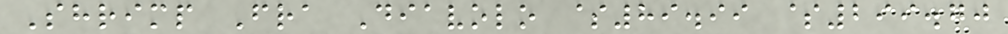Shrimp Fra Diavolo $89.99 $299.70
